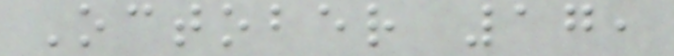October 17,
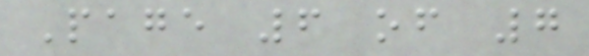Page 6 of 7
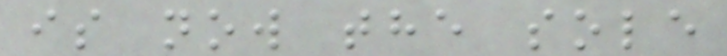is now the sole
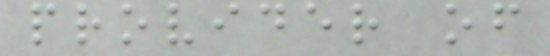provider of
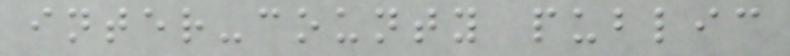inter-county public
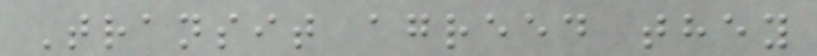Transit agreed they
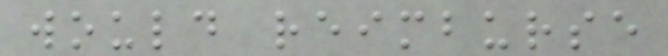would reimburse
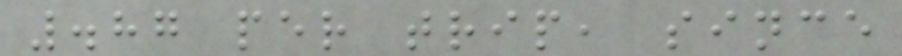.87 per trip, since
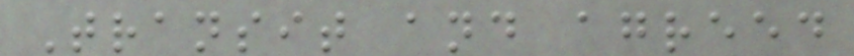Transit and agreed
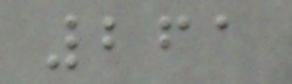261
